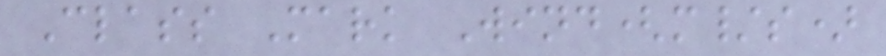Class Mark Wind(m/s)
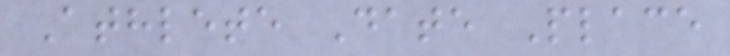Athlete Date Place
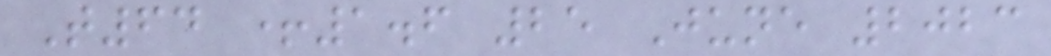T64 +1.6 25 June 2023
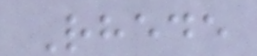Rhede
